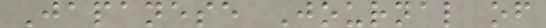Japanese Journal of
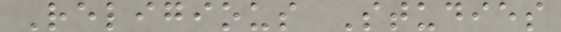Religious Studies
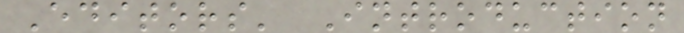Editors' Introduction
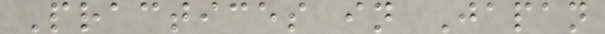Practices in Japan
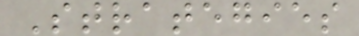Strategies
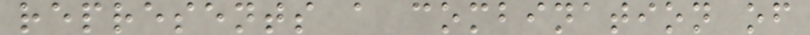represents a combination of
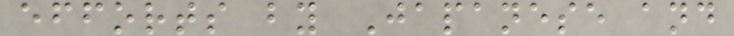efforts by Japanese and
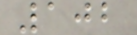102
